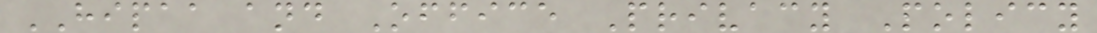HIPAA and Office Privacy Policy
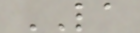LA
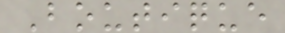Boutique
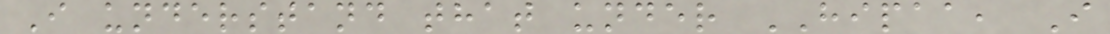I understand that under HIPAA, I
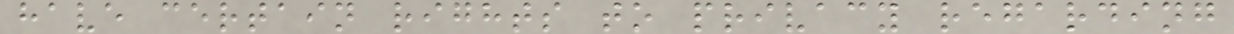have certain rights to privacy regarding
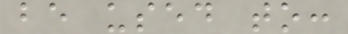be used to:
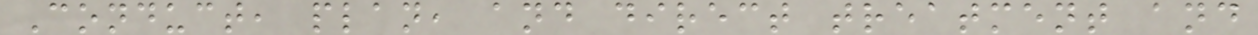Conduct, plan, and direct treatment and
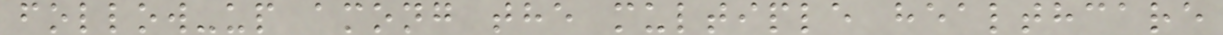follow-up among the multiple healthcare
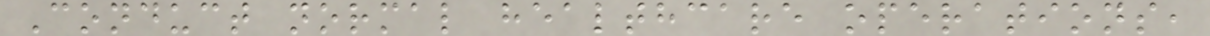Conduct normal healthcare operations,
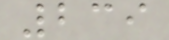239
